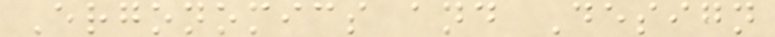Ergonomics and Design
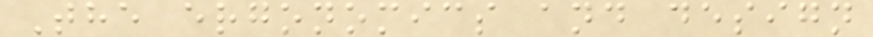The ergonomics and design
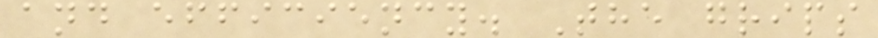and efficiency. The grips
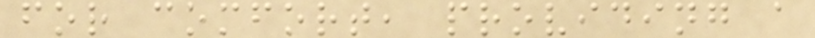for comfort, providing a
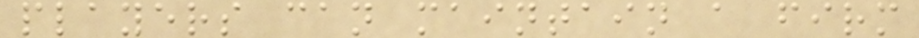players can maintain a firm
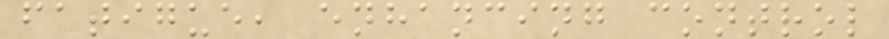fatigue, enhancing control
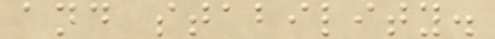and stability.
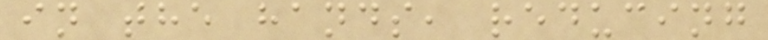in the hands, reducing
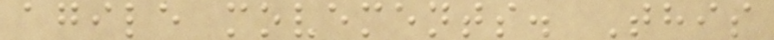agile movements. This
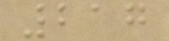217
